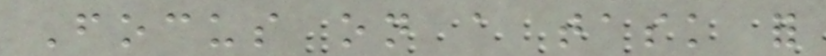Focus on a task for
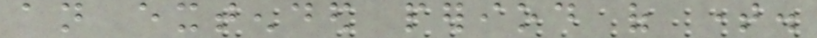an extended period of time.
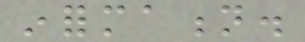information.
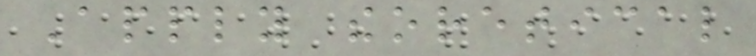Apply theoretical
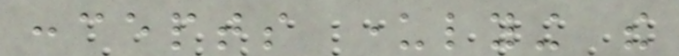concepts underlying the
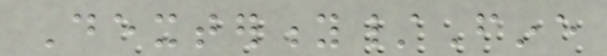Dexterity/Fine
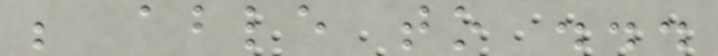be able to ...
